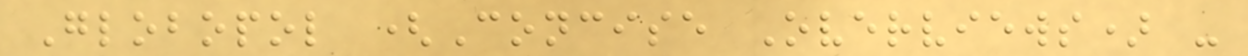Globopol (Concise Overviews) -
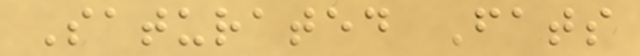Saturated Fats
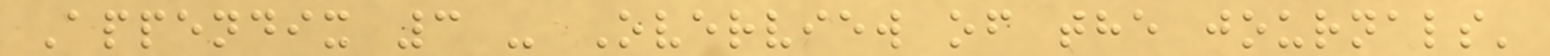Appendix 3 - Overview of the journals'
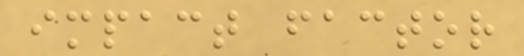impact factor
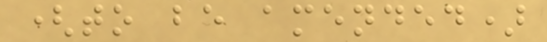(to be amended)
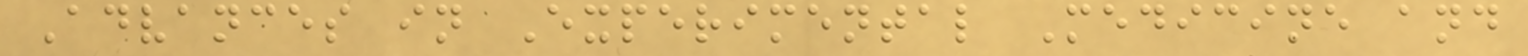Advances in Experimental Medicine and
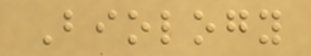Biology
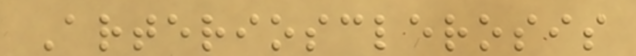Arteriosclerosis
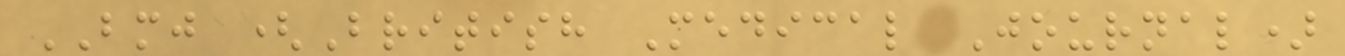BMJ (British Medical Journal)
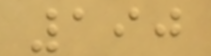190
